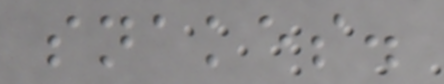snakes.
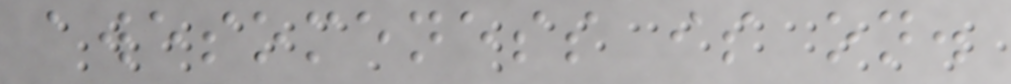awesomeness is on.
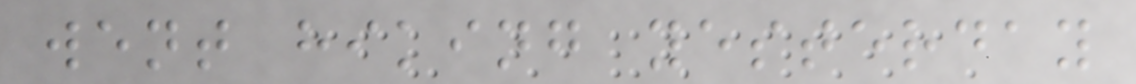went hiking yesterday
